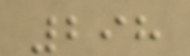298
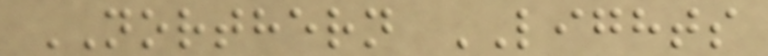NORTHERN LIGHTS
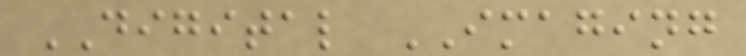DIGITAL IMAGING
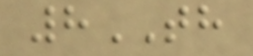8TH
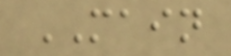MAIN
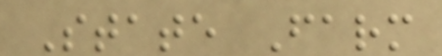State Farm
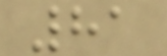81
